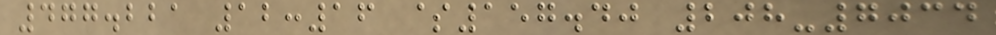477.221 12:16 $157.40 208-7034
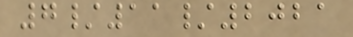7/11/2021
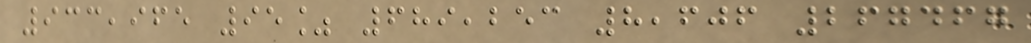933,965 95% 689,253 8,606 267467
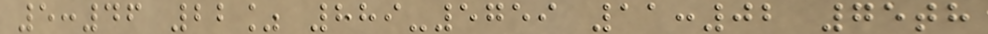5:46 22% 889-5759 11:02 75th
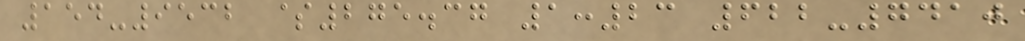154-9532 $275.37 1:23 622-7410
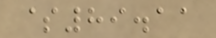$89.11
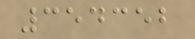354352
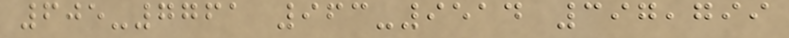605-7761 963-9514 397,799
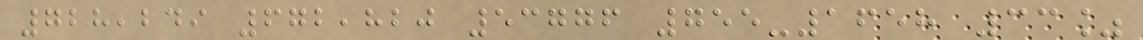728,249 672,820 53776 755-1658 33%
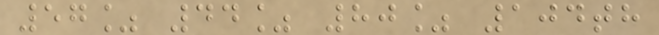57% 44% 80% 104th
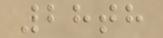28th
